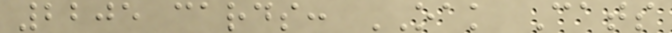2205 cards: OAK Cats
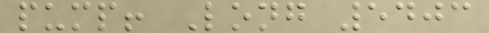pump! Long 5403
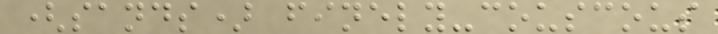(sands) finely-couscous
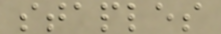staples
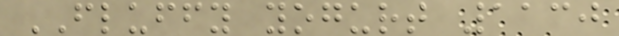FLUFFY yogurt 1130
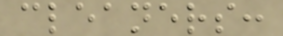cleaners:
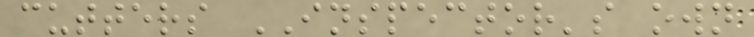cutters INSPECTOR's own
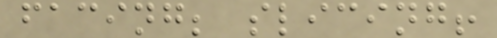facing; slicing!
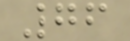76
